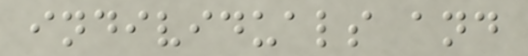individuals and
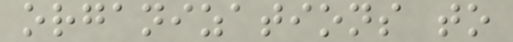organizations to
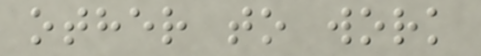other to work
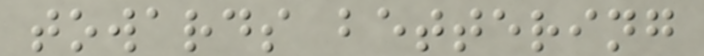towards bettering
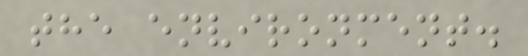the environment.
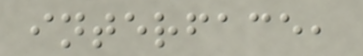interface,
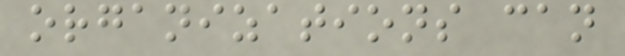organizations can
